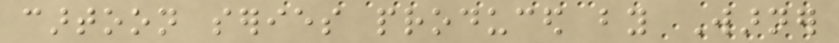cartoon series produced by Warner
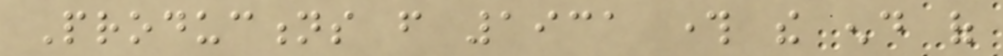Productions from 1931 through the end of
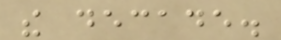the decade.
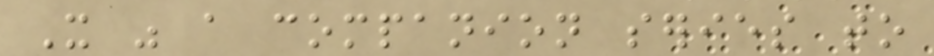It was a companion series to
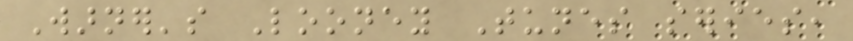Warner's Looney Tunes series,
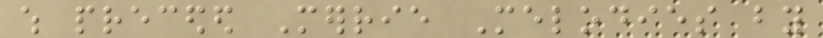which preceded Merrie Melodies by
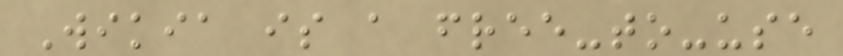Wikia is a free-to-use
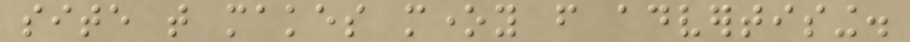site that makes money from advertising.
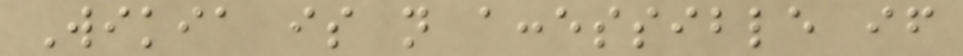Wikia is not accessible if
